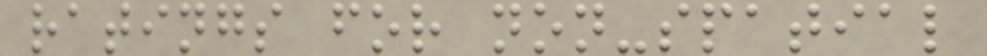ratings for non-spatial
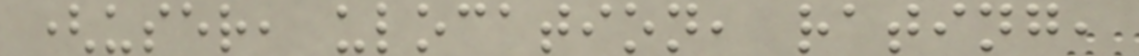(user, ulocation, rating,
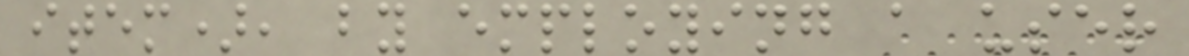item), by employing a user
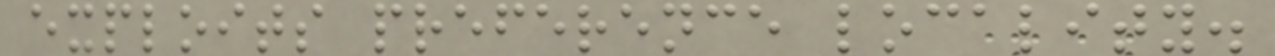exploits preference locality.
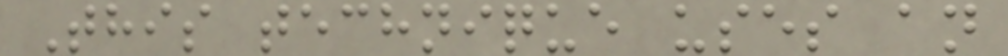This technique uses an
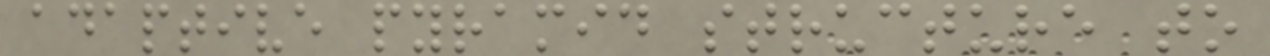adaptive pyramid structure to
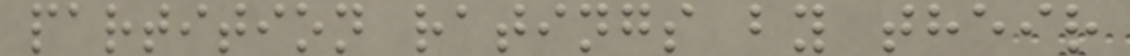partition ratings by their
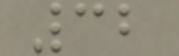32
